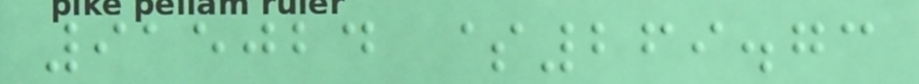915024 $269.73
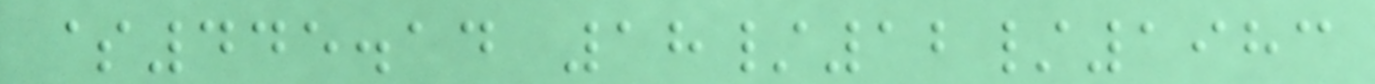$445.14 18/12/1983
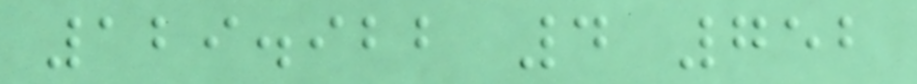129.922 4 752
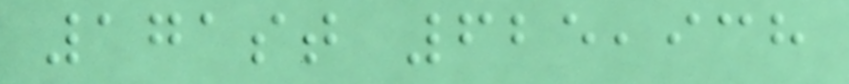171st 625,938
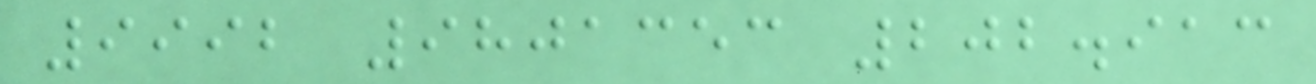9992 9801353 202.913
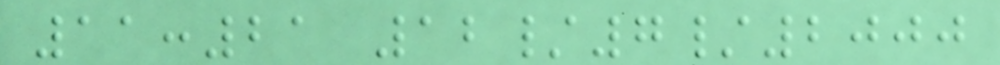11:21 12/7/2000
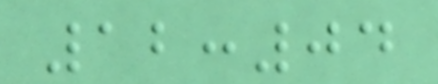12:04
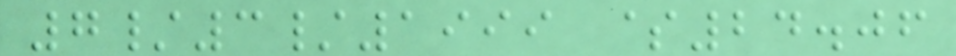7/3/1999 $24.06
